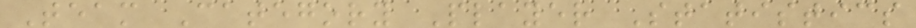Team Category Player Statistics
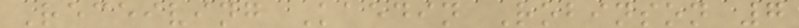Receiving Kaedin Robinson 7
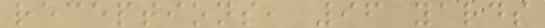receptions, 96 yards
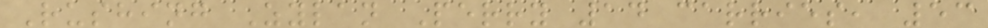Rushing Zylan Perry 14 carries, 53
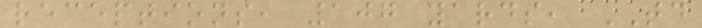receptions, 107 yards, TD
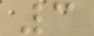3
